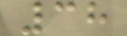38
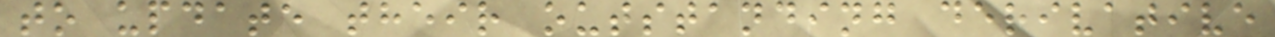to update their outstanding derivative
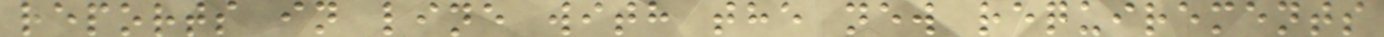reports in line with the new requirements
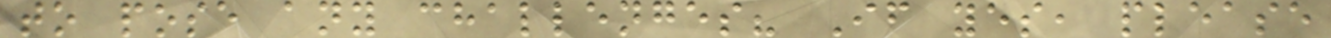to pose any challenges? If yes, please
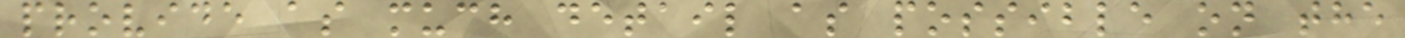provide as much detail as possible on the
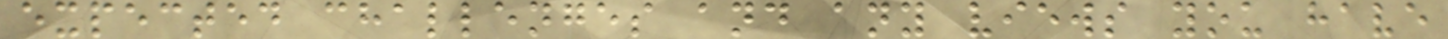expected challenges and any views you have
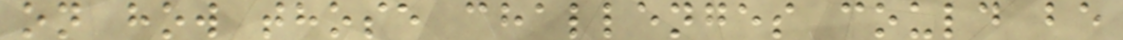on how those challenges could be
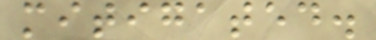mitigated.
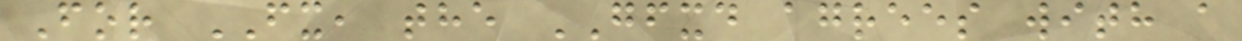For FX, the GFXD agrees with a
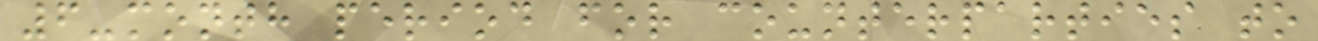6-month period for counterparties to
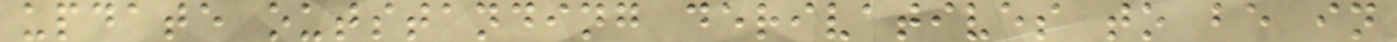update outstanding derivatives to be in
